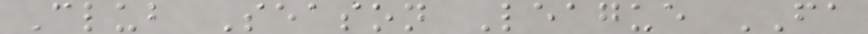Club Season League FA
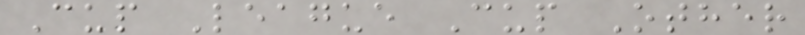Cup League Cup Other
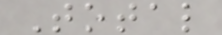Total
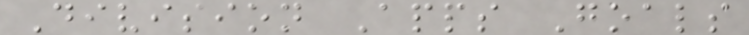Division Apps Goals
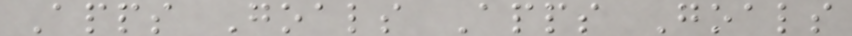Apps Goals Apps Goals
